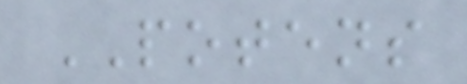POTENS
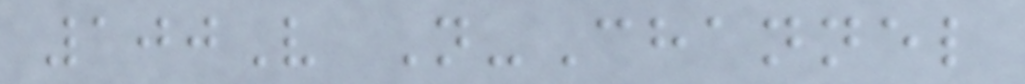100V N-Channel
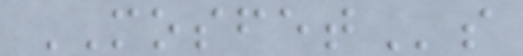MOSFETs
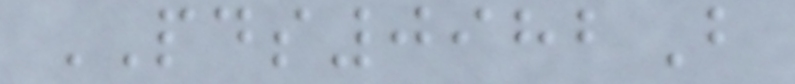PDS0982B
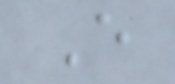E
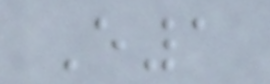E1
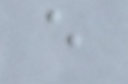e
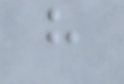h
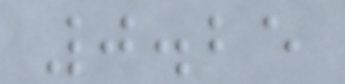0.25
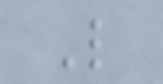L
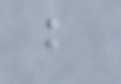b
